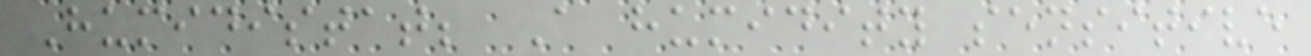Humidistat; A humidity sensitive
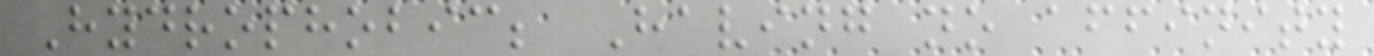Hydrophobic; Having no affinity
